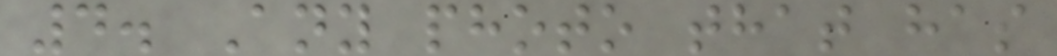4. Any photo that has
